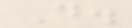D.
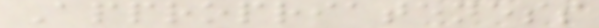Appropriateness
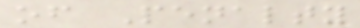of Penalty
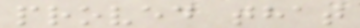proved that
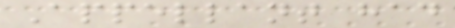Appellant had
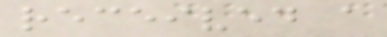received a
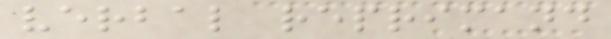verbal reprimand
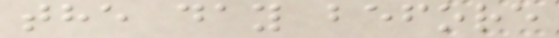the day before
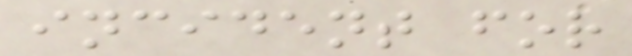incident for
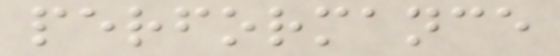performance
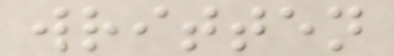written
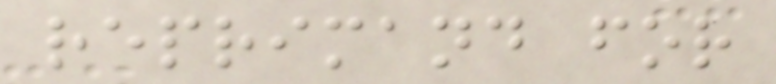reprimand for
